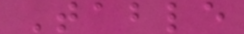Table
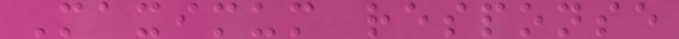Maximum response
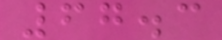67.3
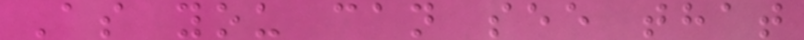As you can see that
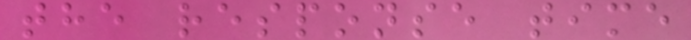the response time
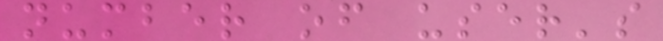number of user's
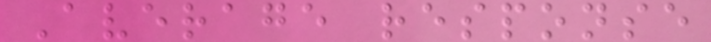Average response
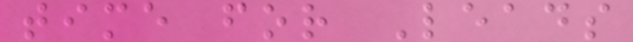time for Leads
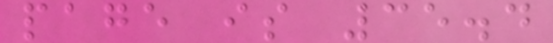page is 35.4
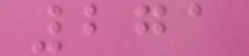271
